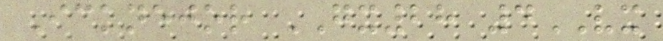Icknejor GX28 4VX
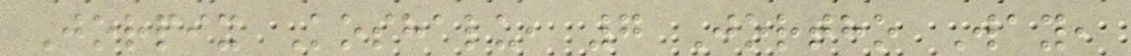Jorpix Koshalu, 7 Jortho Way,
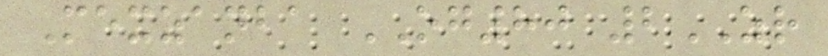Mexzanba OG80 2ZR
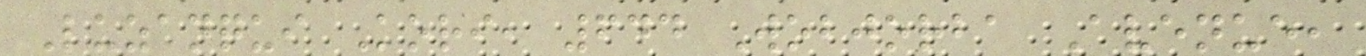Luzanqui Kori, 644 Wobjorba Avenue,
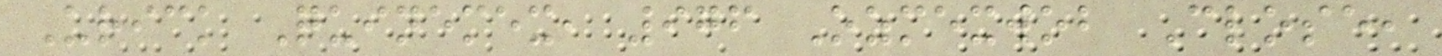Urick Quinemex, 976 Ozmexwob Close,
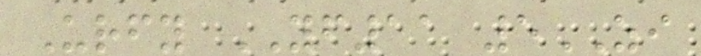Urfy YF11 5ZI
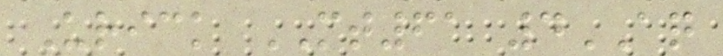Urick MT61 4AQ
